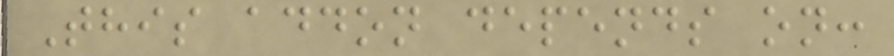This addon depends on:
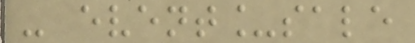- event_sale
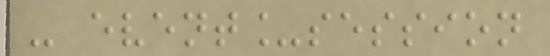- event_session
